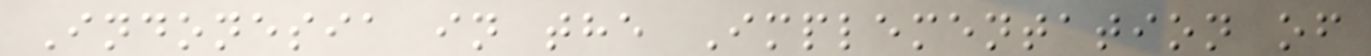Indonesia in the Implementation of
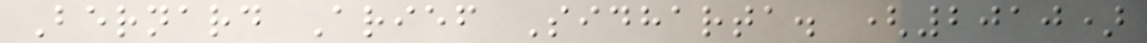Bernard Arief Sidharta. (2010)
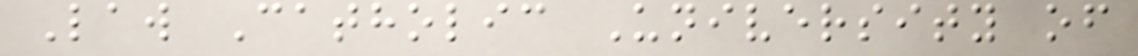Law Catholic University of
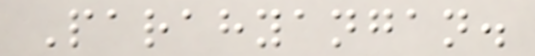Parahyangan.
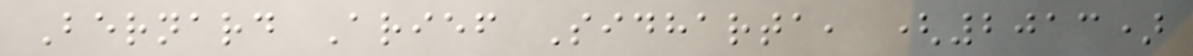Bernard Arief Sidharta, (2013)
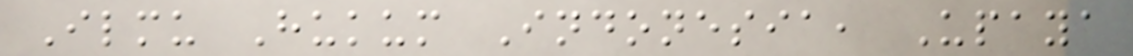Ilmu Hukum Indonesia, Upaya
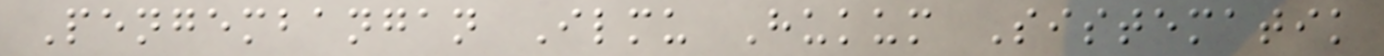Pengembangan Ilmu Hukum Sistematik
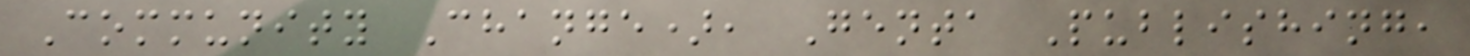Community Change), Genta Publishing,
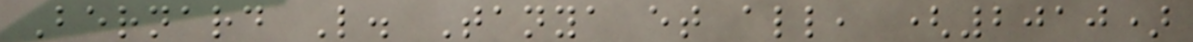Bernard L. Tanya et all, (2010)
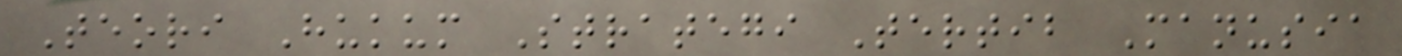Teori Hukum Strategi Tertib Manusia
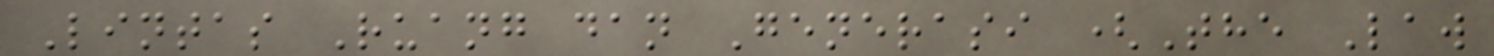Lintas Ruang dan Generasi (The Law
